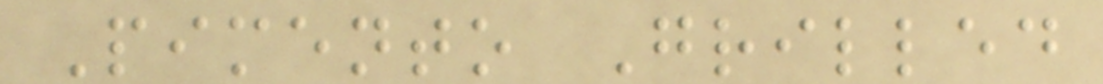Pimento Grilled
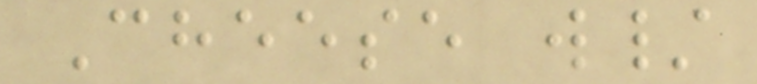Cheese w/
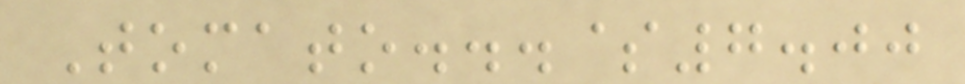Tomato...$7.00
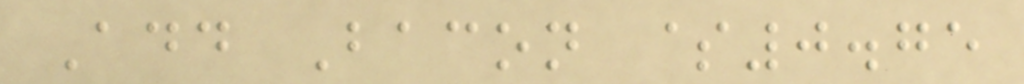Add Bacon $0.75
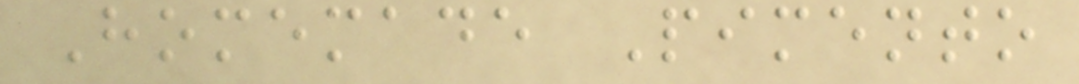Homemade Pimento
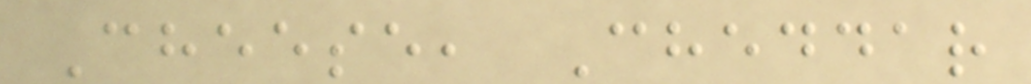Cheese, Cheddar
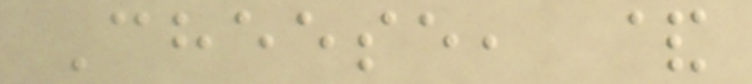Cheese, &
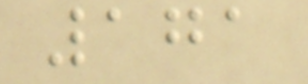171
